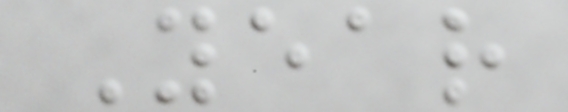Year
